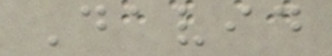David
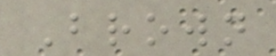Brown
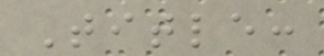Title:
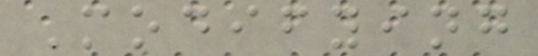Modifying
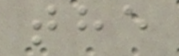the
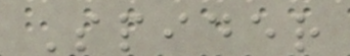Spider
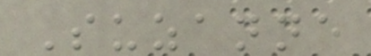Suzanne
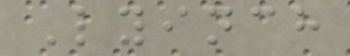Lyinch
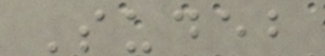Sudeb
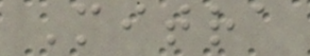Mitra
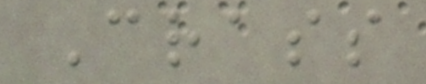Crass
